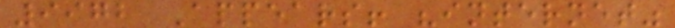9972 Appears! "internet"
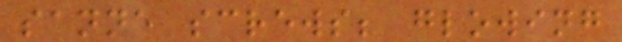sanne screws; glowing
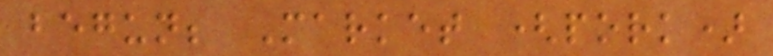begun; Market (pork)
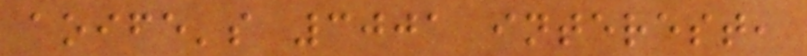aoife's 3001 interest,
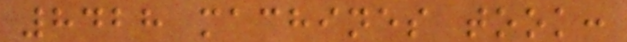8428 machines took:
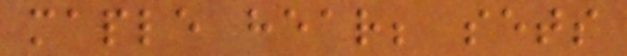maple hear; sets
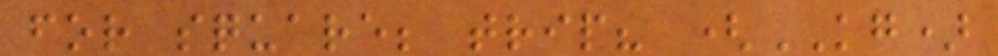for square; trip? (KG)
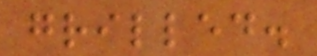grilled.
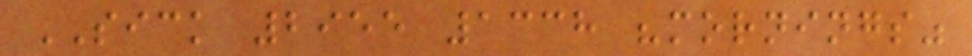SICK 2955 1338 "mornings"
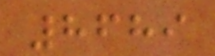8689
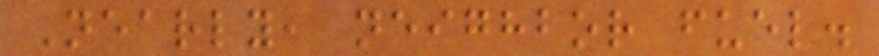Nearly, neighbor fuel.
